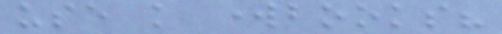use knowledge workbooks?
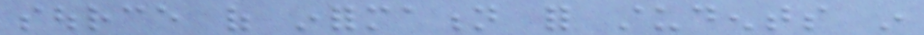source of information for students in
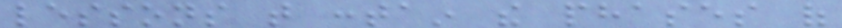lessons that contain the phases of
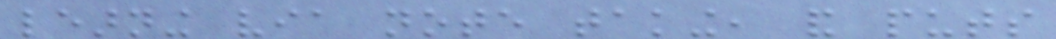learning via note taking, and puts
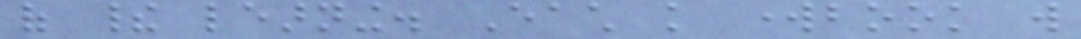of their learning. Each knowledge workbook will
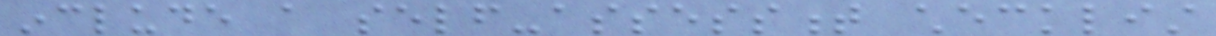include a self-assessment checklist
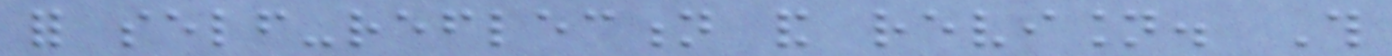for self-reflection and revision. This
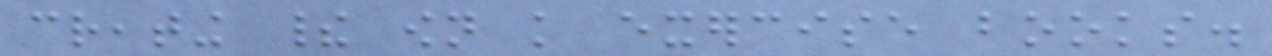creating their own knowledge exercise books.
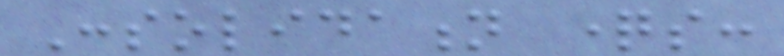Consolidation questions:
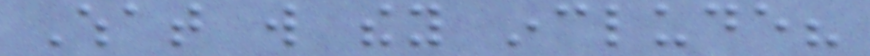What will they include?
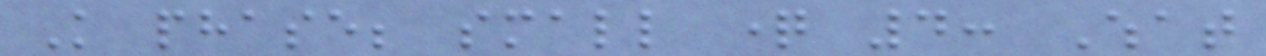Knowledge phase; small question 4: What
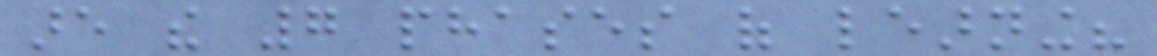are the 7 phases of learning?
